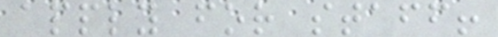apply for staff!
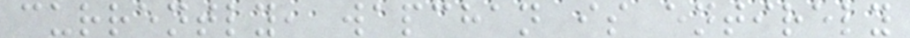currently, wapchan is entirely
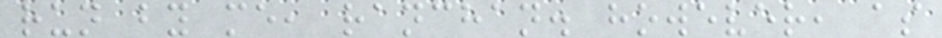run by me, ranchan. however, as
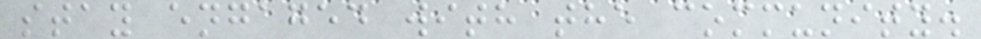stay engaged with the community.
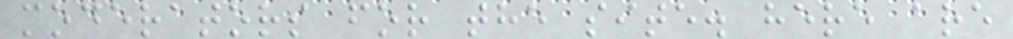moderators for the site. here are
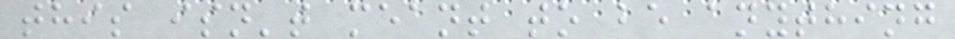this isn't meant to be anything
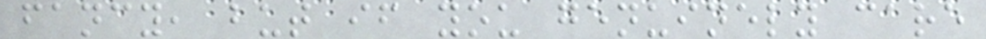fancy, but if you genuinely care
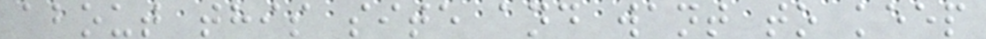about this site and want to keep
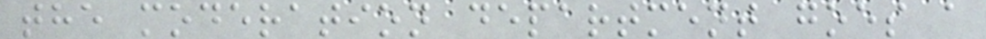the moderation department goes a
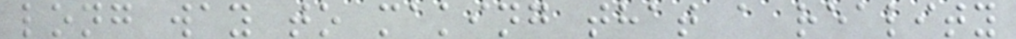long way to making that a reality
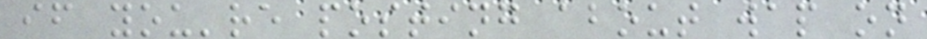if you're posting about wap on
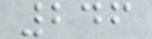246
